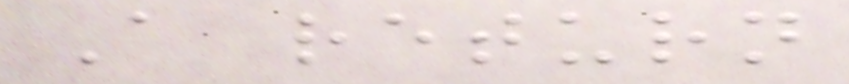A return
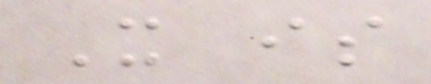It is
